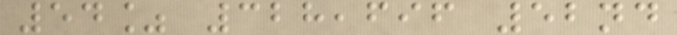54% 328,696 52nd
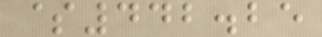$442.25
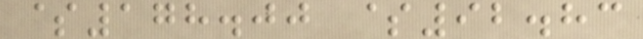$178.00 $92.83
